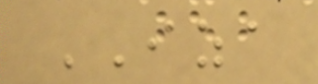IZA
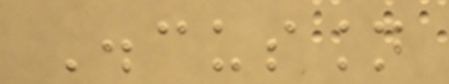Discussion
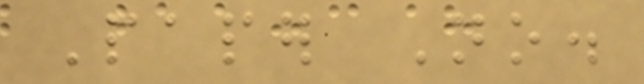Paper No.
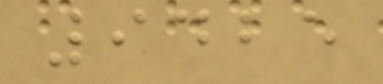9425
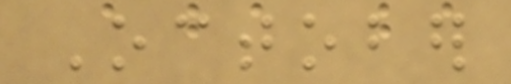October
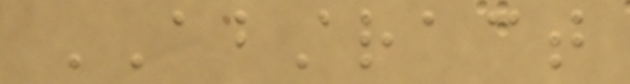ABSTRACT
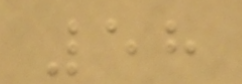58
